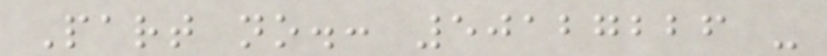Part no.: 50127226 -
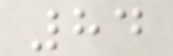84
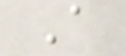A
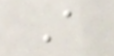A
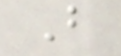B
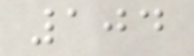104
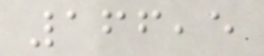166,5
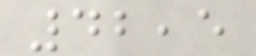42,5
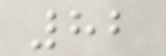82
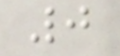0
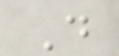D
